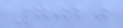7020
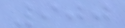900
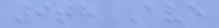9th Ave
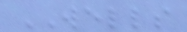WELLS
